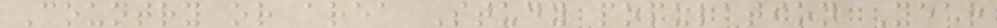Country or area Study population Year
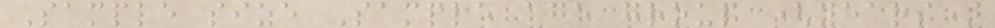Sample size Sample age group (years)
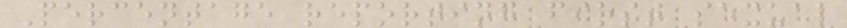Percentage reporting first sexual
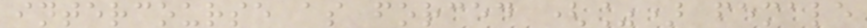intercourse as forced (%) female
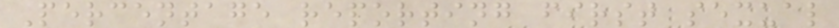Percentage reporting first sexual
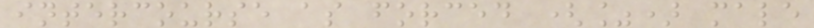intercourse as forced (%) male
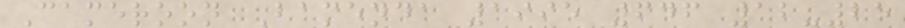Cameroon Bamenda 1995 646 12-25
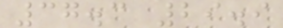37.3 29.9
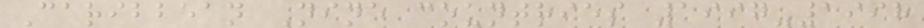Caribbean Nine countries 1997-1998
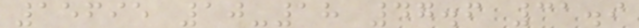15695 10-18 47.6 31.9
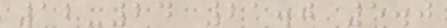12-24 21.0 5.0
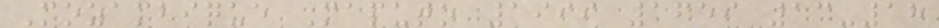Mozambique Maputo 1999 1659 13-18
